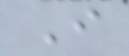I
